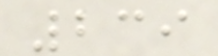239
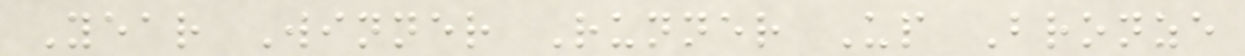Year Winner Runner Up Bronze
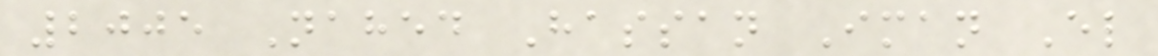2005 Nahed Hassan Iman El
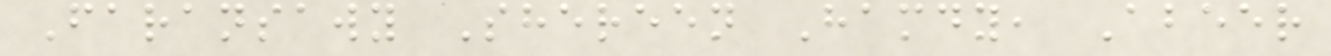Faransawy Shereen Hamdy, Abeer
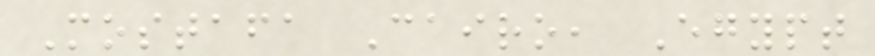Mostafa Cairo, Egypt
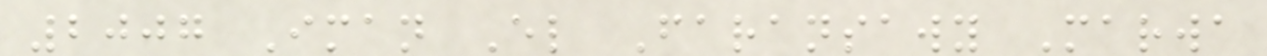2007 Iman El Faransawy Marwa
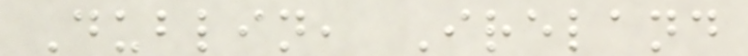Dublin, Ireland
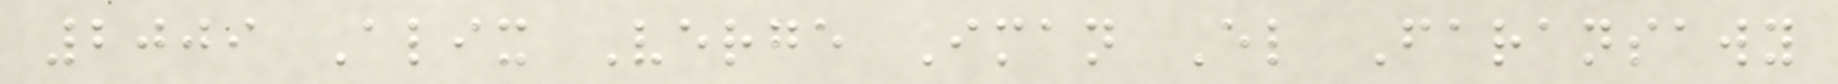2009 Alix Verge Iman El Faransawy
